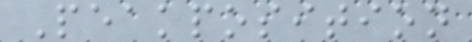Peakposition
